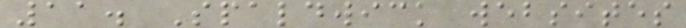11. Spaldwick websites
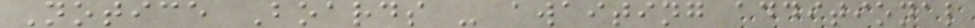Notice Boards - awaiting additional
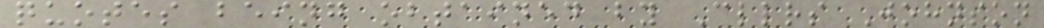quotes being obtained by Cllrs Johnson
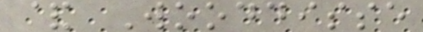& Wooddisse
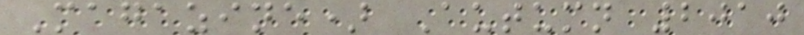Magazine) Autumn 2010
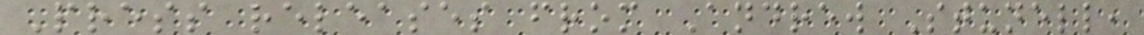Press releases from Andrew Stunell,
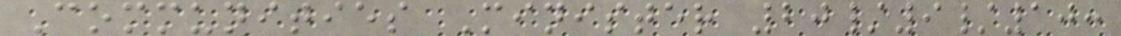Communities Minister 20/9/10:
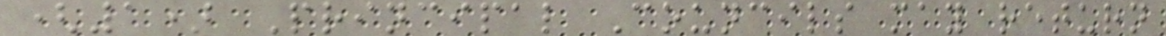(1) Principal Councils may return
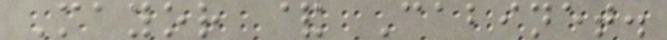Mayor & Cabinet.
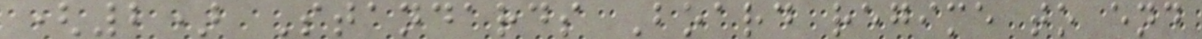(2) Standards Board regime to end
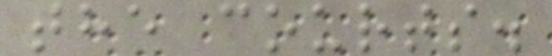the courts.
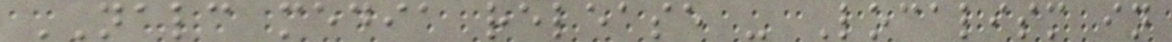NALC media release - Localism in
